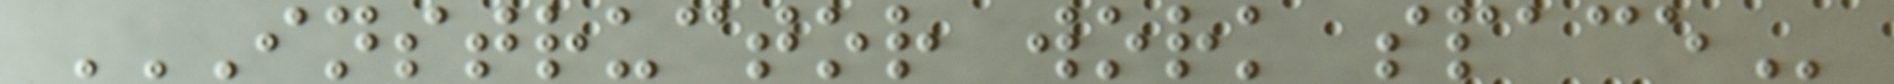INSTRUCTOR WORK SPACE
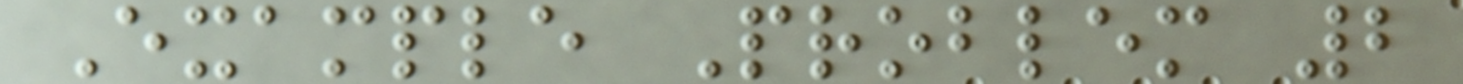Example Problem 2
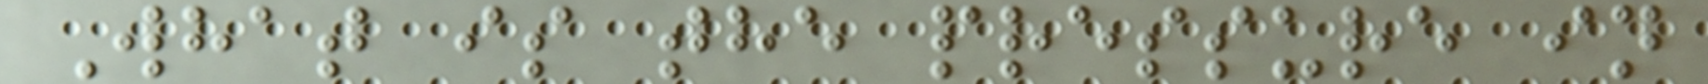What is the pressure in
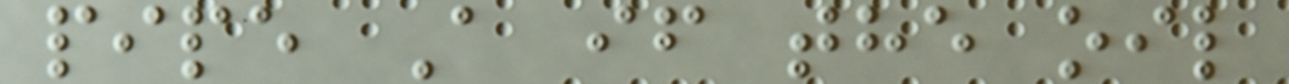pipe A if the oil
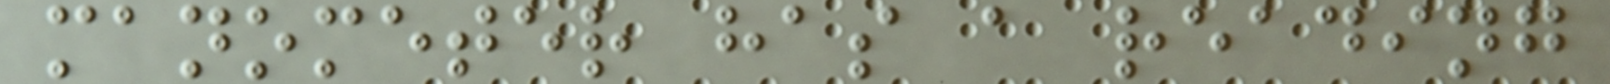manometer has a reading
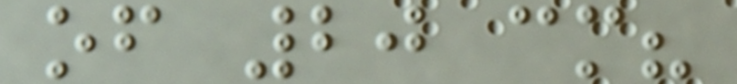of 20 cm?
